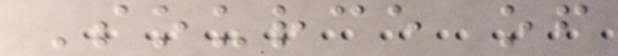Source of
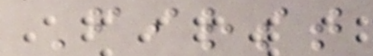First
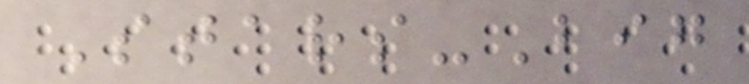Stars-Big
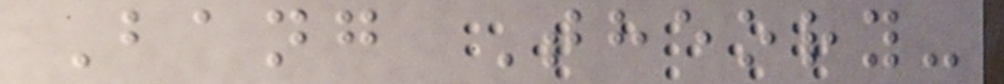Bang Theory-
